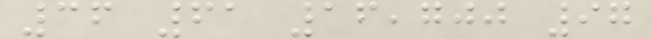36 61 16,700 97
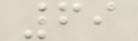69
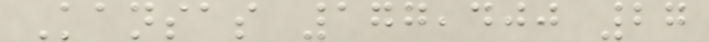Kansas 177,400 27
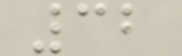32
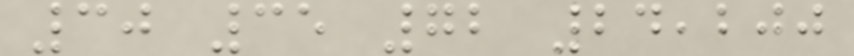30 35 72 24,200
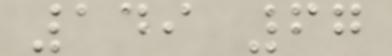149 67
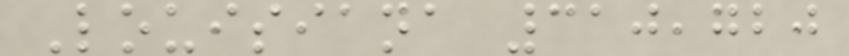Louisiana 310,720
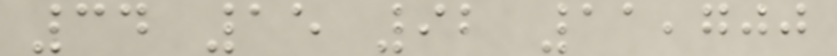34 15 92 11,700
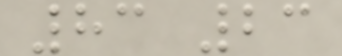83 23
